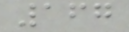167
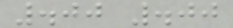.00 .00
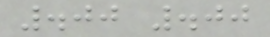.00 .00
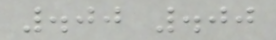.00 .00
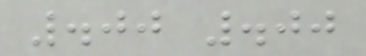.00 .00
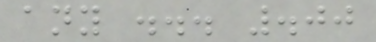any ... .00
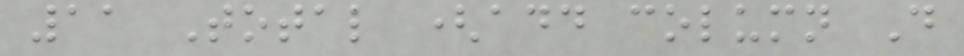11 Total (add column D
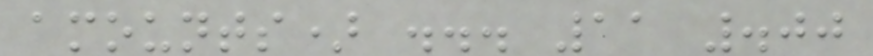amounts) ... 11 .00
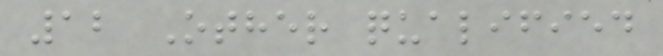12 Other qualified
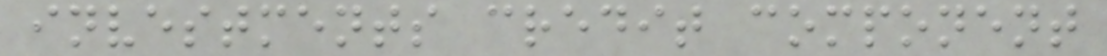investments credit component
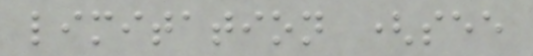limitation (see
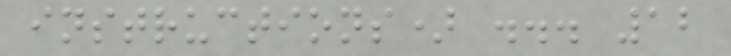instructions) ... 12
